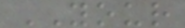YOUR
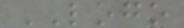LOGO
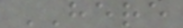HERE
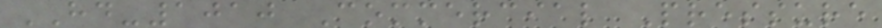HD-1010 Commercial Pressure
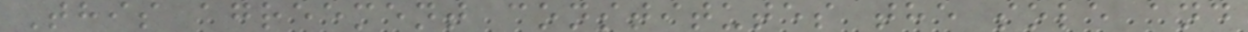This agreement constitutes the sole and
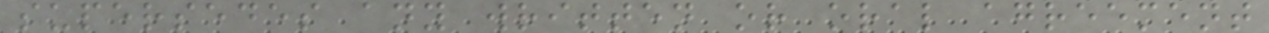supersedes any written or oral agreement
